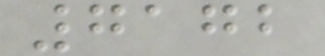7172
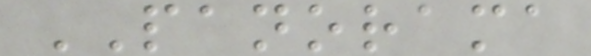PANORAMA
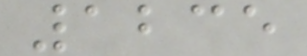1235
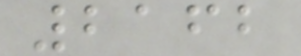2162
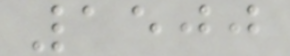1500
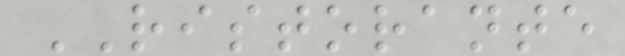RISTORANTE
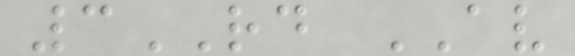3RD AV
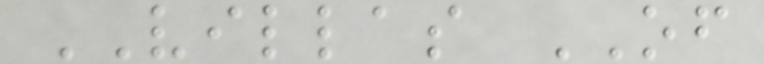VILLAS OF
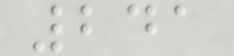241
